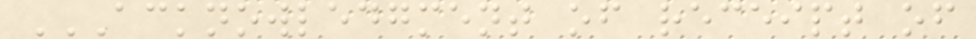ACKNOWLEDGMENT OF RECEIPT OF
